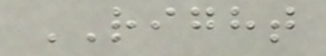RIGHT
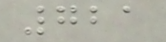721
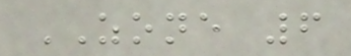ZONE 6
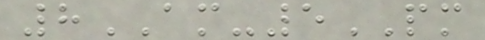8AM-5PM
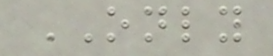ONLY
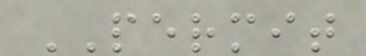PERMIT
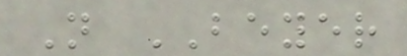N BEYER
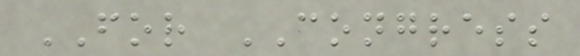FOR CONGRESS
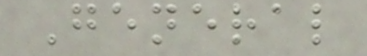General
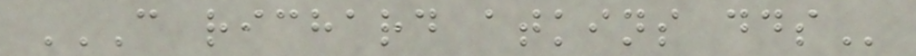C RICHARD ATKINS DDS
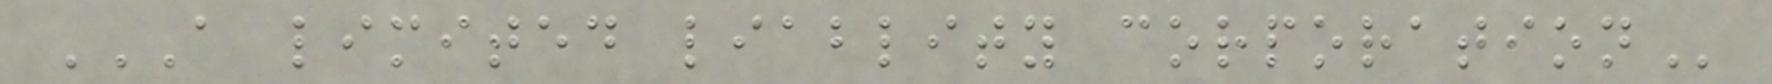A LIMITED LIABLITY CORPORATION
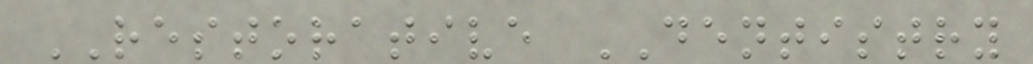RESTORATIVE DENTISTRY
